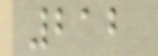212
